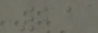21
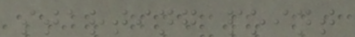starting point
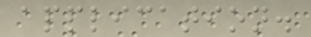application.
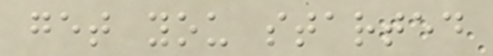get you started
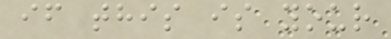if this is your
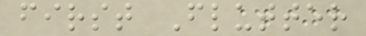first Flutter
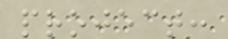project:
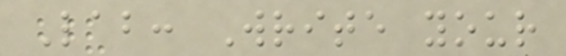Lab: Write your
